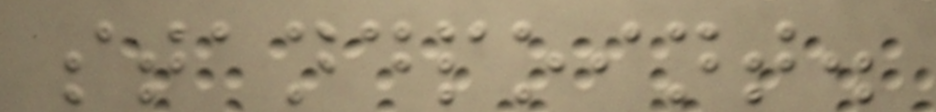standpoint.
